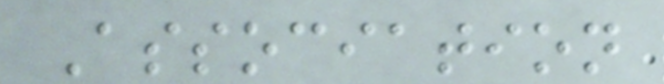Association
